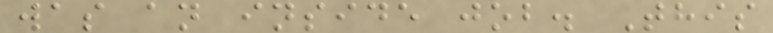was an inside job. This
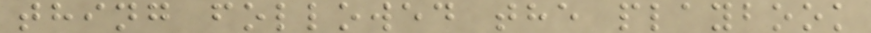thing followed the playbook
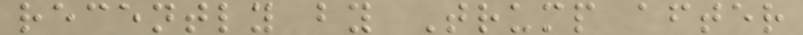recently by Trump after
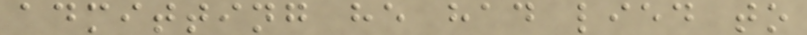admitting he had lied to
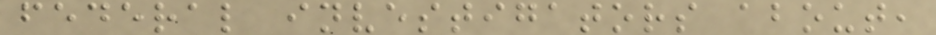federal investigators about,
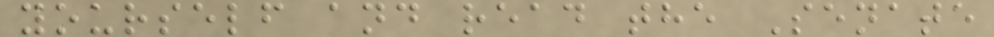yourself and read the Senate
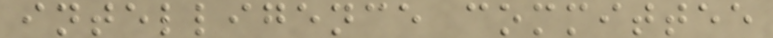intelligence committee
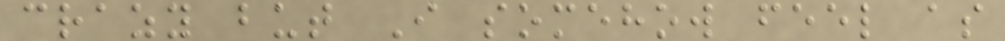crazy but I somehow feel as
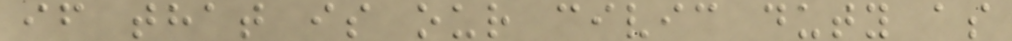if that is our civic duty as
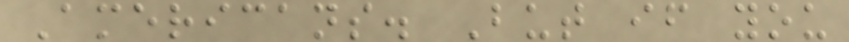Americans. But if you
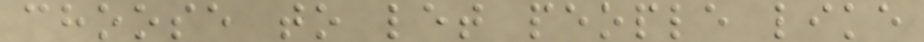choose to let people like
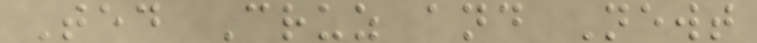Ted Cruz and Newt
